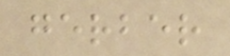gerber
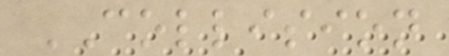COLLISION
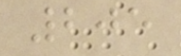205
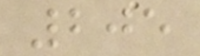205
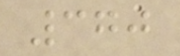370
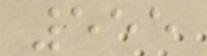555
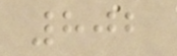802
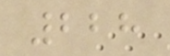228
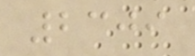2309
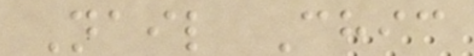Nail Chic
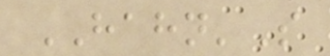HAHN'S
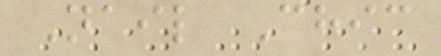Nail Chic
